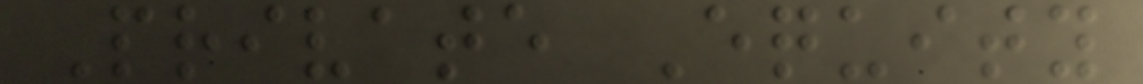Private Equity
